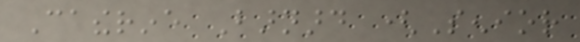Catherine Barnard (Senior
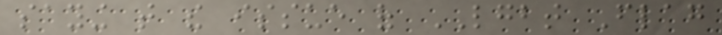saying that the issue of LGBT Flag
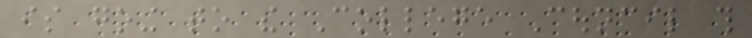is going to the College Council this
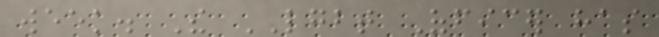week. The LGBT Officer has
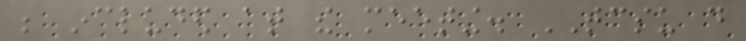be included at the meeting. TCSU do
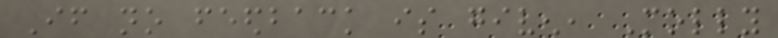If no feedback is given, Molly
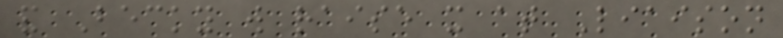and Becky will raise it at Liaison
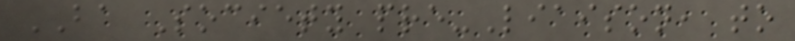BA Society pre-Liaison, to
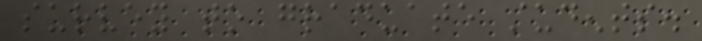survey to graduate students.
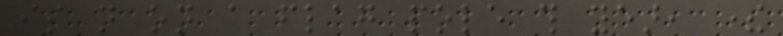is not on a flag pole this year, there
